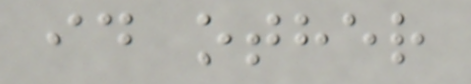id other
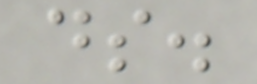ds.
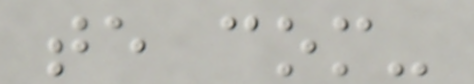te com-
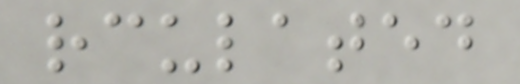rculated
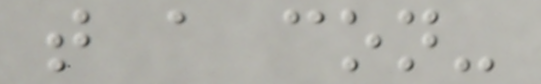t a con-
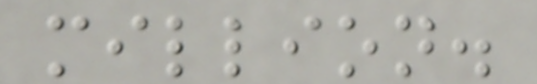million.
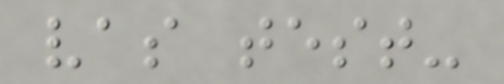vas test-
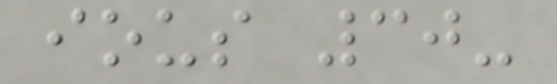ious 30-
